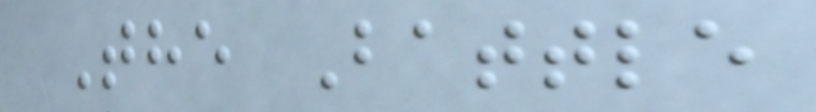The Battle
